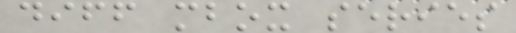diff mbox series
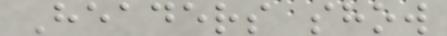Headers show
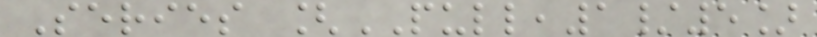Series [PULL,1/5]
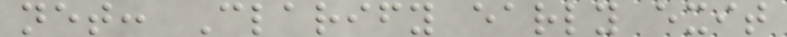net: Clarify early exit
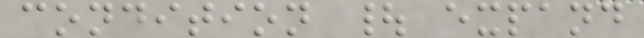condition | expand
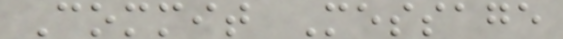Commit Message
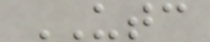UTC
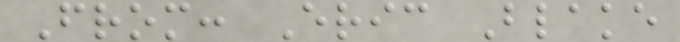From: Eric Blake
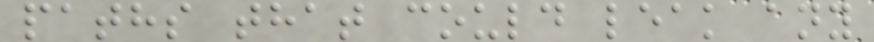paths that could leak any
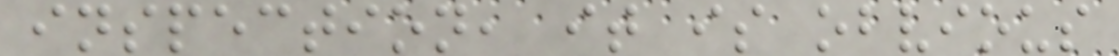inspection, it is obvious
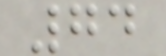74
